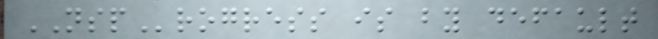NSProgress is by default
